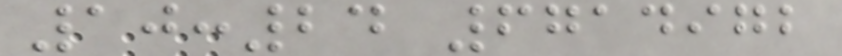10:24 6714972
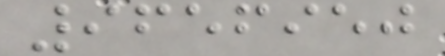9656950
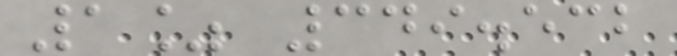1% 349.532
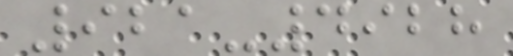921-4928
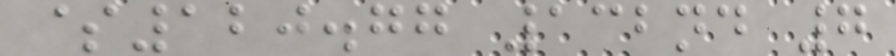$120.77 132nd 7
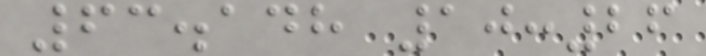63.148 10:26
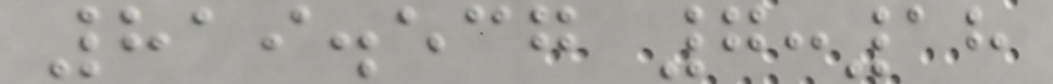819.537 7:18
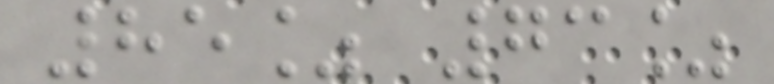85% 73%
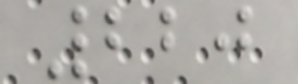220
